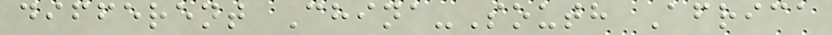different China-South Africa
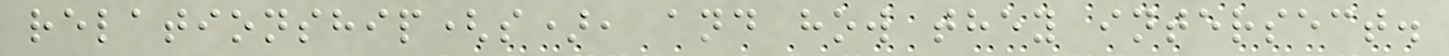relationship(s), and how they intersect.
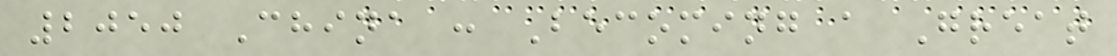2050 China : Becoming a Great
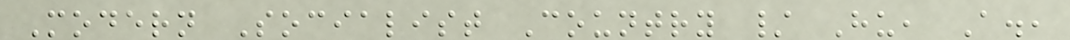Modern Socialist Country / Hu, A.,
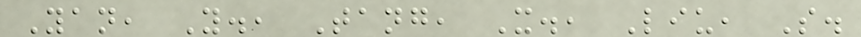Yan, Y., Tang, X., Liu, S.
